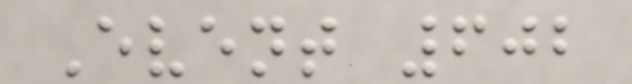Event 602
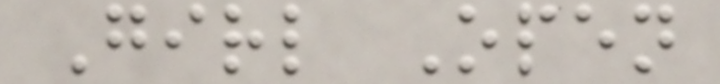Girl Open
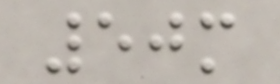50m
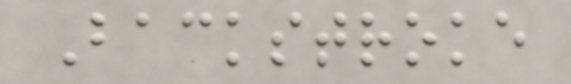Backstroke
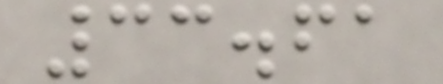33.61
